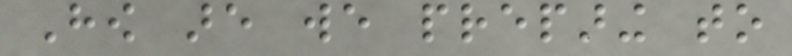How are we preparing to
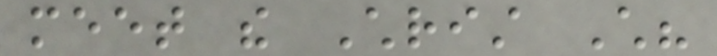meet the Christ Child?
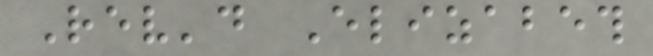Rev'd Elizabeth
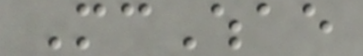McWhae
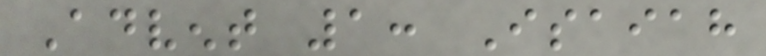Advent 1: Isaiah
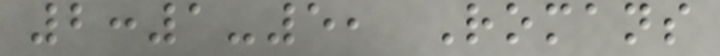2:1-5, Romans
